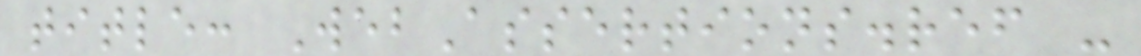title: WebAssertions.ref -
